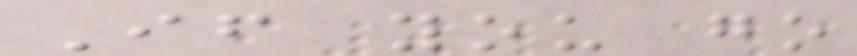If you go
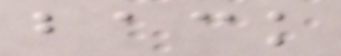back
